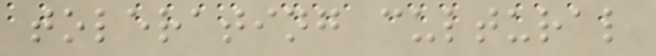tolerating cultural
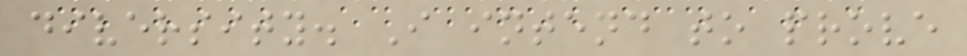diversity. I intend to prove
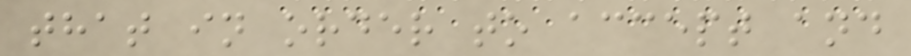that in order to accept and
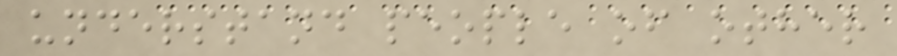understand people of other
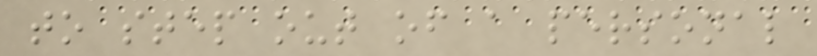to step out of a personal
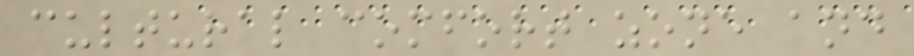cultural comfort zone and
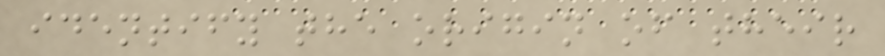identify the origin of their
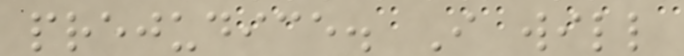prejudice. I will
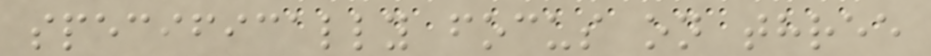specifically focus on three
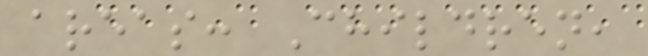areas: Children,
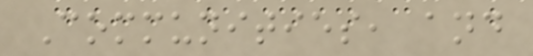Communities, and
